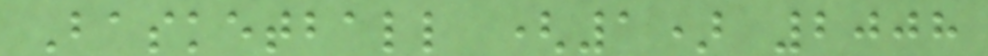Basketball (1) 2008
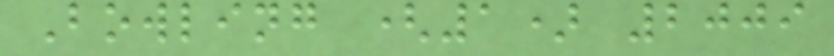Bowling (1) 2009
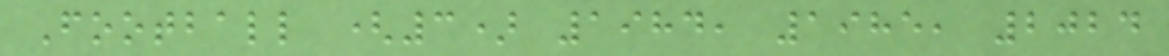Football (3) 1984, 1985, 2024
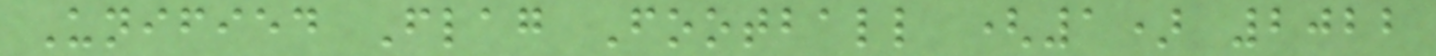Unified Flag Football (1) 2022
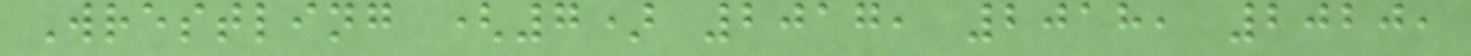Wrestling (7) 2017, 2018, 2020,
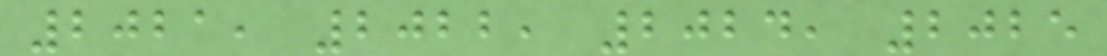2021, 2022, 2024, 2025
